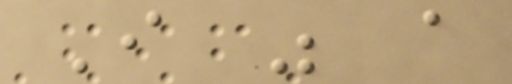I was a
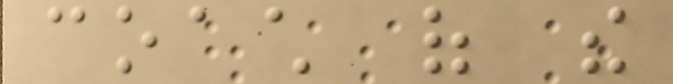coach of the
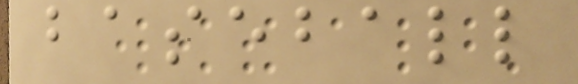baseball
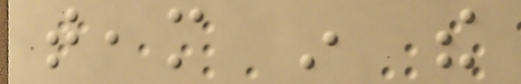team in the
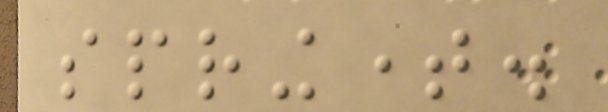springtime.
